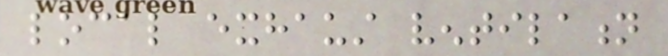local exhaust ventilation
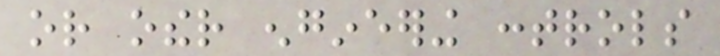or other engineering controls
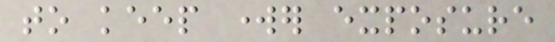to keep worker exposure
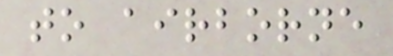to airborne
